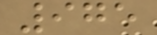975
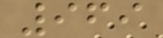969
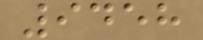9458
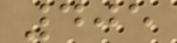405
